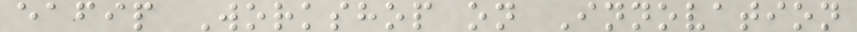eafip Workshop on Innovation
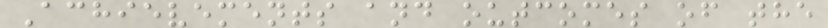Achievements and outcomes of the
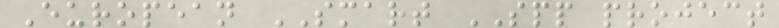European SMART SPP project
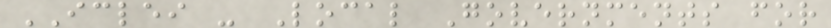ICLEI - Local Governments for
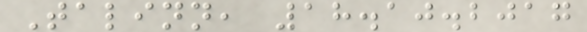Talinn, 18.10.2017
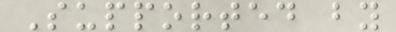Supported by
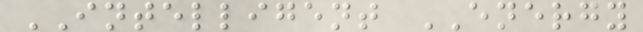INTELLIGENT ENERGY
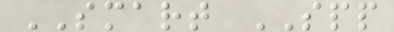SMART SPP
